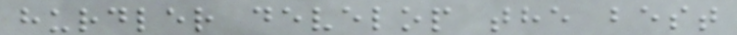hurdler develop the best
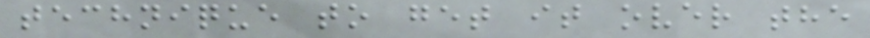technique to get it over the
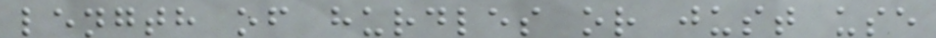length of hurdles or just use
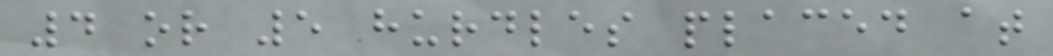4 or 5 hurdles placed at
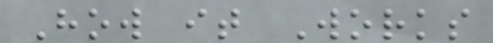How it Works
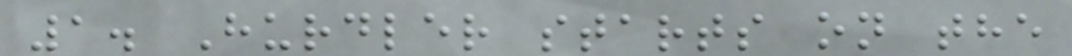1. Hurdler starts on the
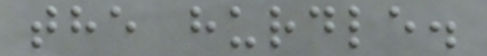the hurdle.
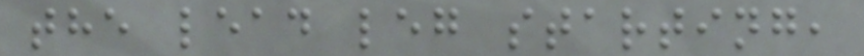the lead leg starting,
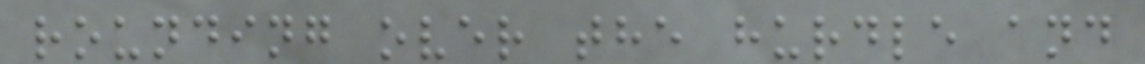rounding over the hurdle and
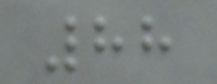88
